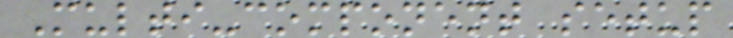Multi-component setup
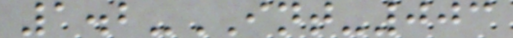1.2-INT-003
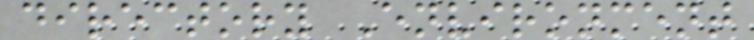directory Environment
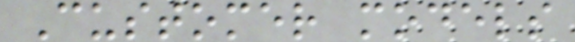Customer models
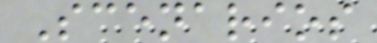Scenarios
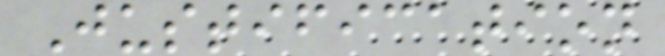Justification
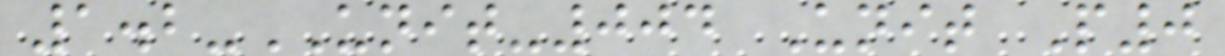1.2-UNIT-004 Unit P0
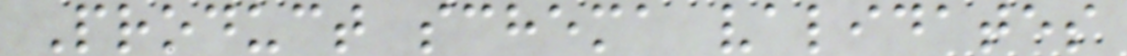Product schema validates
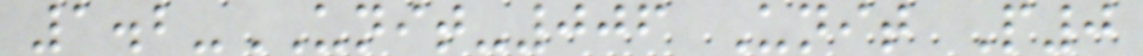1.2-UNIT-006 Unit P0
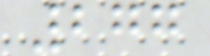277
